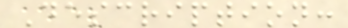Description:
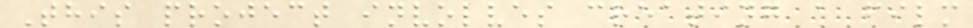This project involves creating a film
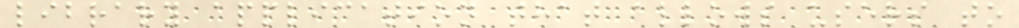library application that allows users to
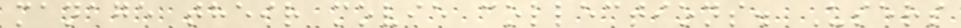manage their movie collections. Users
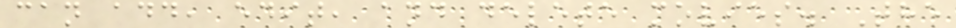can add, edit, and delete movies. The
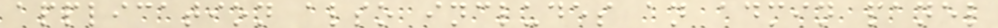application also includes an admin panel
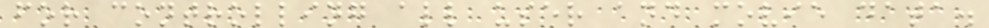for controlling all user and movie data.
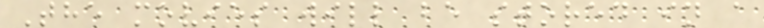The movies will be stored in a
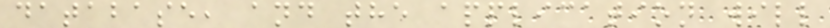database, and the application will
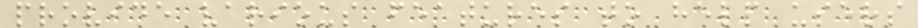provide various features to help users
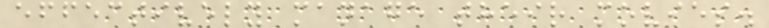effectively manage their movies.
